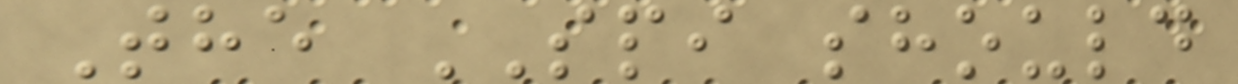The SPI should
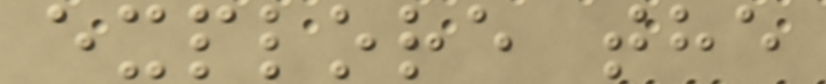explore the
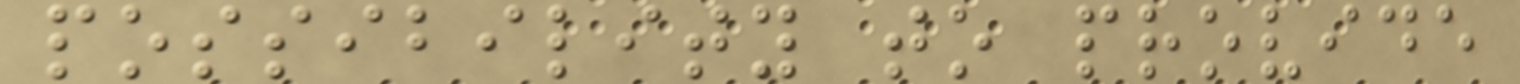possibility to provide
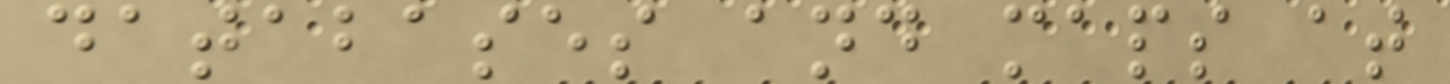databases and maps at
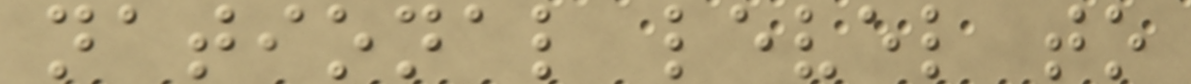national level to
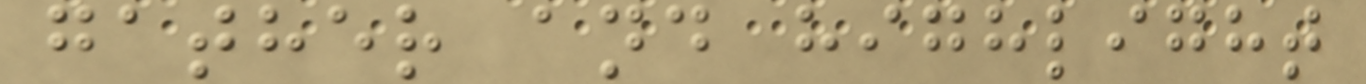gather and highlight
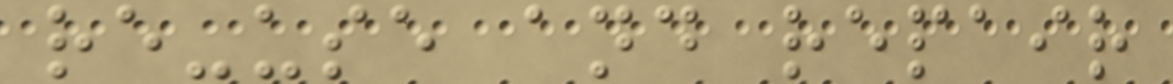re-use and repair
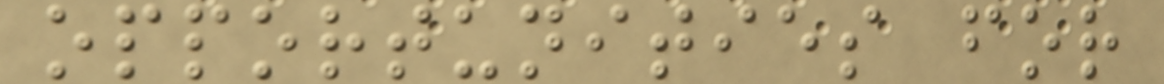opportunities for
